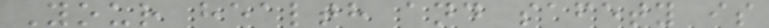Your health and safety is
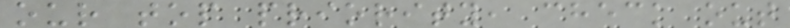our top priority, check out
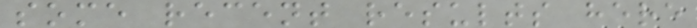some recent results here
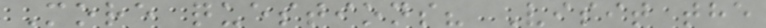More questions? Visit the
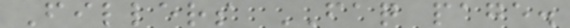Fillers FAQ page.
